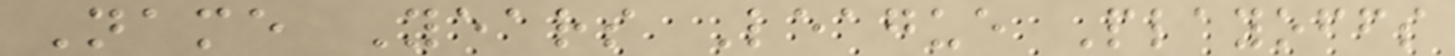Name Years League Playoffs
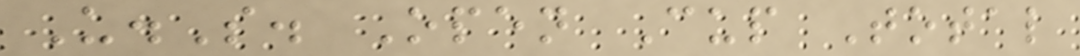U.S. Open Cup Total
